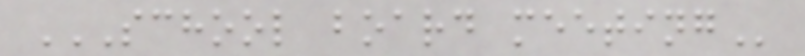SCHOOL BOARD MEETING
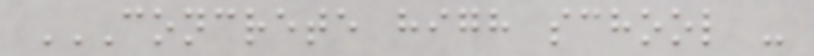CONCRETE HIGH SCHOOL -
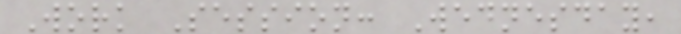Work Session: Wednesday,
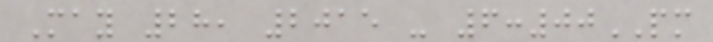May 28, 2015 - 6:00PM
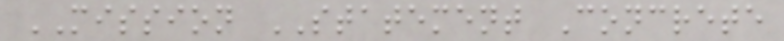MISSION STATEMENT Concrete
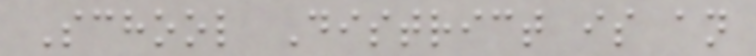School District is an
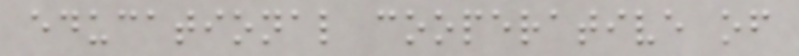educational cooperative of
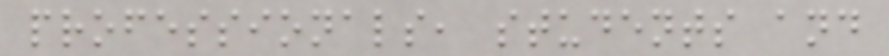professionals, students and
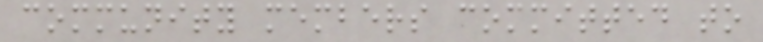community members committed to
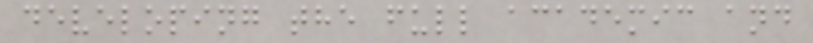developing the full academic and
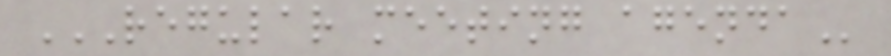REGULAR MEETING AGENDA
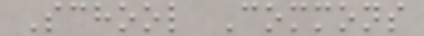School Commons
